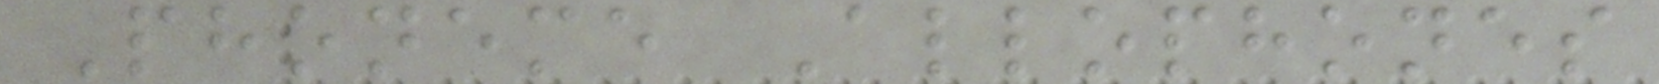Phoneme Allophones
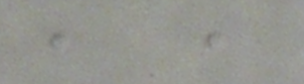, ,
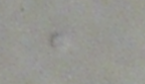,
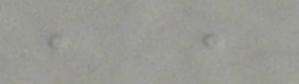, ,
